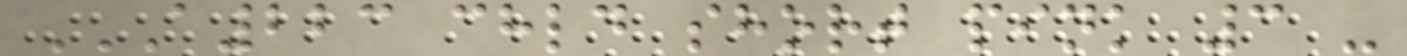A223 CHLD SHORT PINK 3 -
